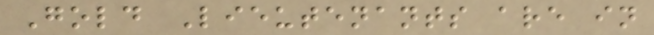Gold Lieutenants are in
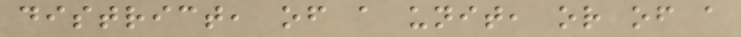district, of a unit, or of a
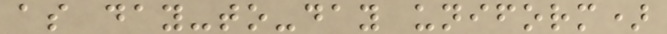as day-to-day uniform)
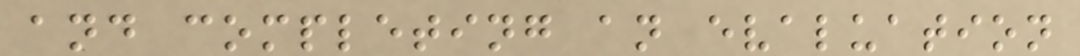and completing an evaluation
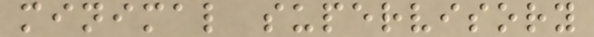minimal supervisory
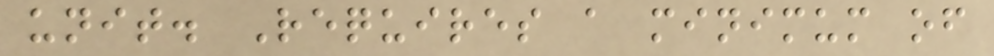unit. Requires a minimum of
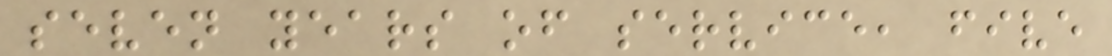seven years of service, five
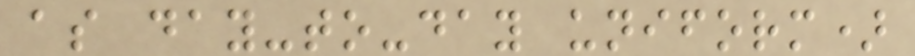as day-to-day uniform)
